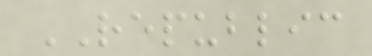REPUBLIC
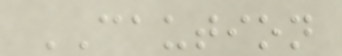CAUTION
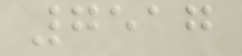7517
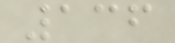136
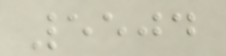5504
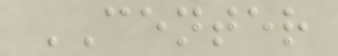CENTER
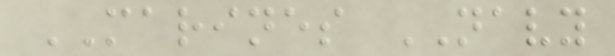MARINES NAVY
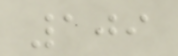109
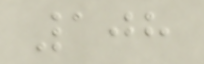108
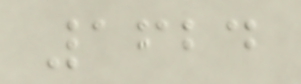1624
